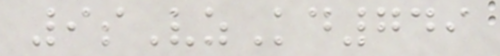9sVzKd749
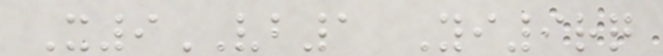X9VB1 Yi9rq
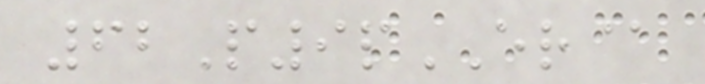62P9pER@
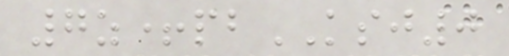7z+pbKSJ0
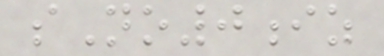sNo0iz
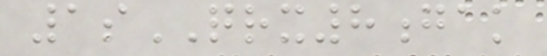1sQRX8gak
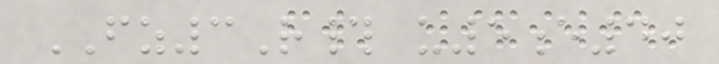FZ3R# u5e40
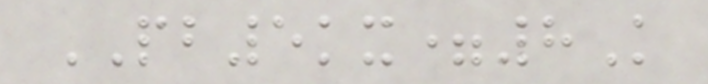PB5kx=8K
